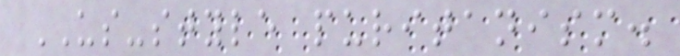US-style puritanism.
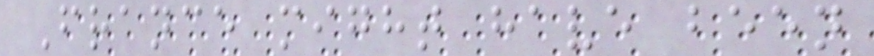France might have been
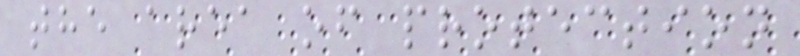the area of protection
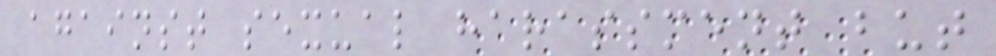against sexual harassment but
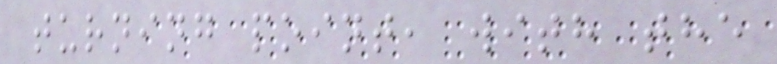turning point, with the
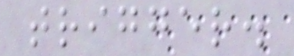trigger.
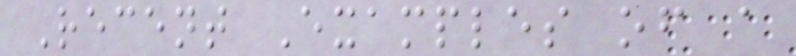Recent Examples of a
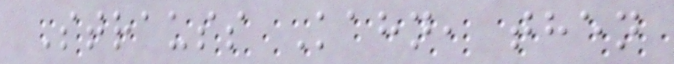Strauss Kahn, then
